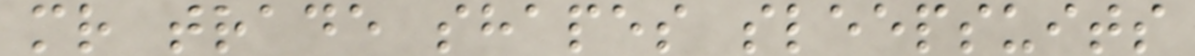mr trade shapes sleepsuits
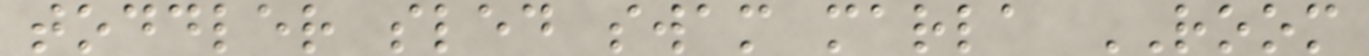toddler sled swam marla ROOM
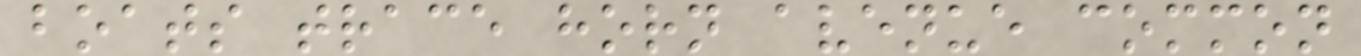boats trace horn avenue common
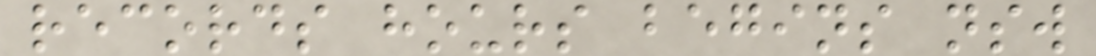records hours begins nsw
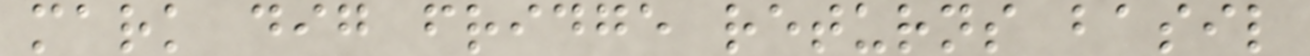mark dig fridge returns basil
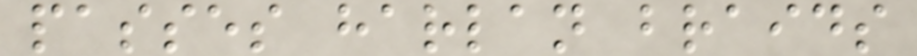passes harlan braids
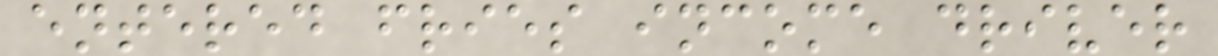entered fries income driver
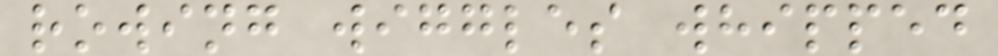rowing wiggles whipped
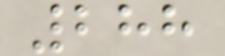288
